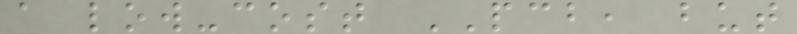a low-cost PCB, but
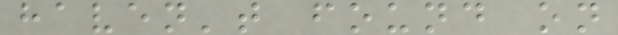haven't found on
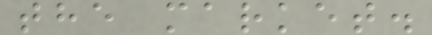the market.
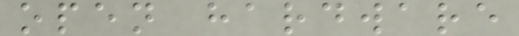open hardware
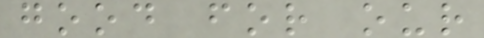good for our
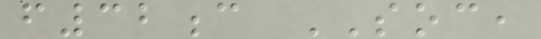f32c SOC,
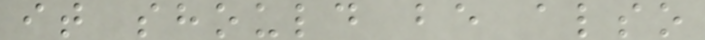it should be also
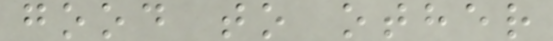good to other
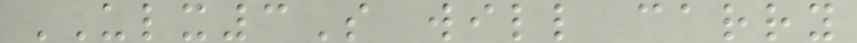ULX3S will carry
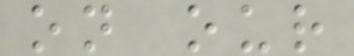on our
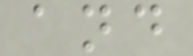and
